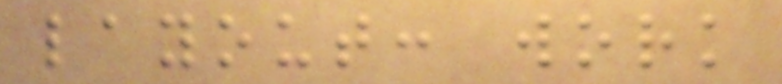layout: work
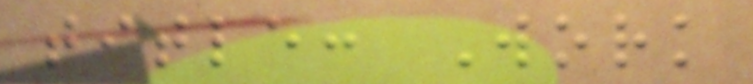title: Work
